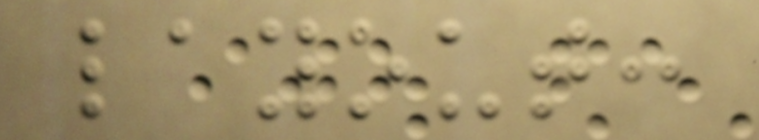layout:
